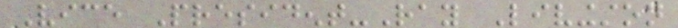Vice President-Ray Livingston
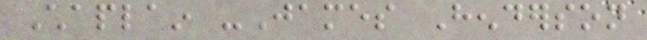Chaplain -James Henderson
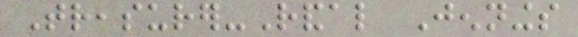Treasurer-Randal Jennings
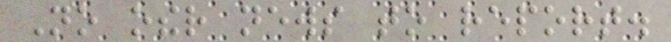No other news to report.
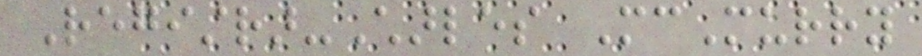Registrar-Charles McMurry
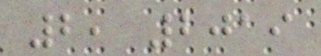2, 2019
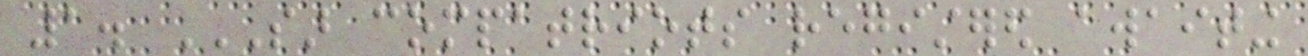1. SAR COMPATRIOTS REGISTERED AWAITING
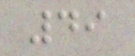49
